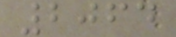2064
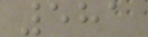581
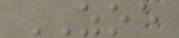ZOE
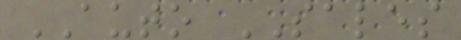AUTO SALES
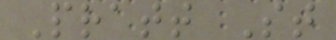Pratt St
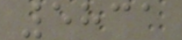5831
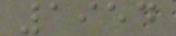1954
